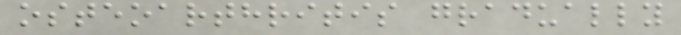osteoarthritis gradually
